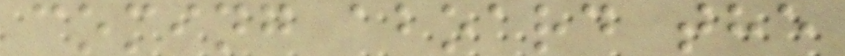coming aboard the
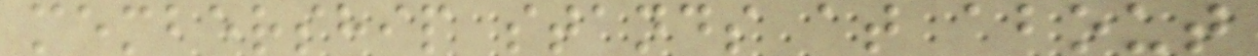membership stands at about
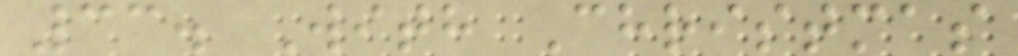33. With Christmas
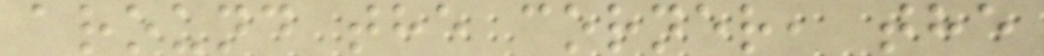around the corner, the
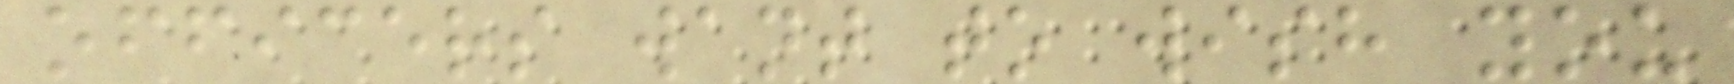officers want to wish you
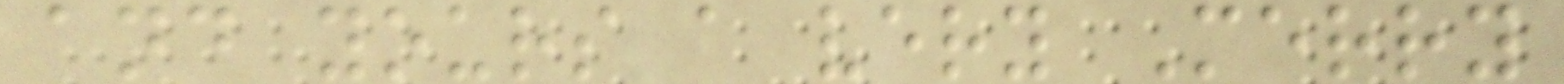and yours a very Merry
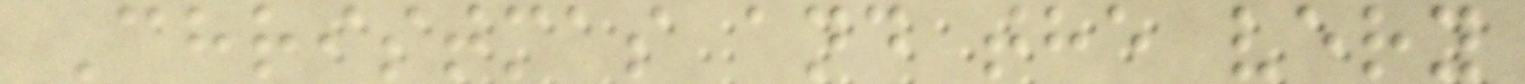Christmas and the very
